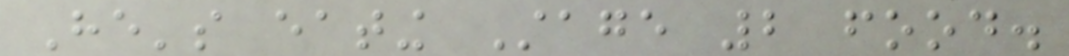He's eating Stage 2 food.
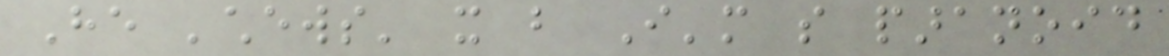He 'chews' it but I'm so paranoid
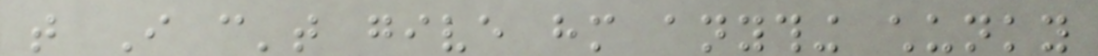that I can't give him anything chunky
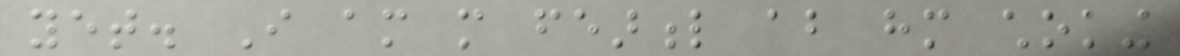yet. I am more fearful about him choking
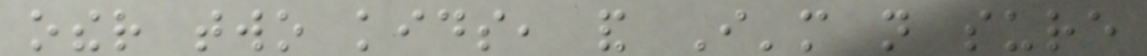other two kids, and I'm not sure
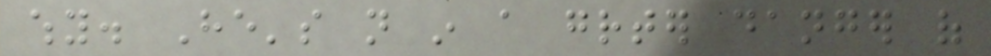why. He's not in a greater danger of
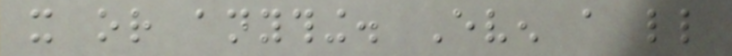it or anything. Even a little
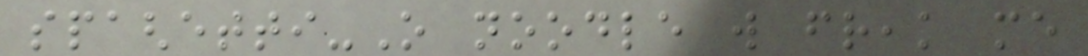spaghetti-O noodle will freak me
